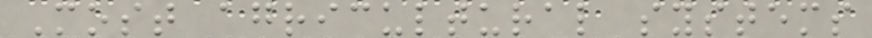Most agricultural systems
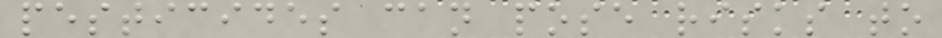pesticides can pose risks to
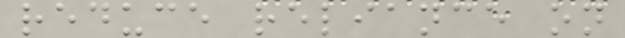reduce reliance on
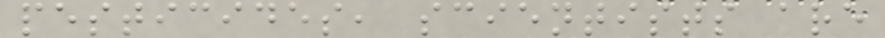pesticides, scientists are
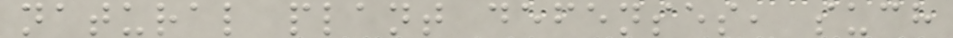natural plant defenses, such
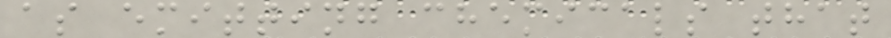as emitting chemicals that
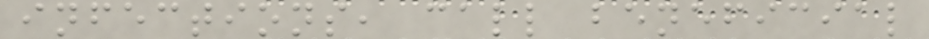infections, call beneficial
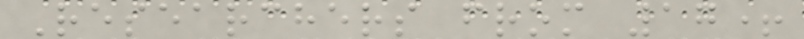Researchers from 17+
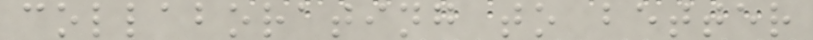collaborating to better
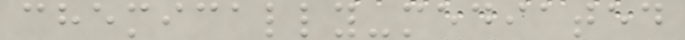chemically-mediated
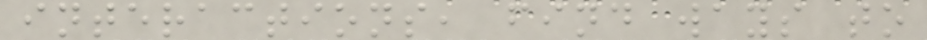interactions, find ways to
